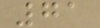71
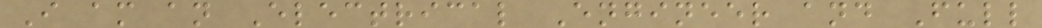I am an Electrical Engineer and Full
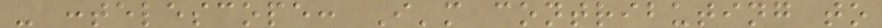- :telescope: I'm contributing to
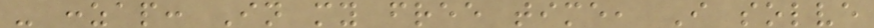- :zap: In my free time, I solve
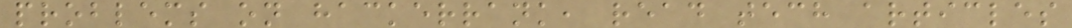problems on hackerrank, read tech articles
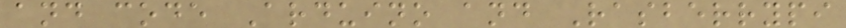and code Arduino and Rasberrypi
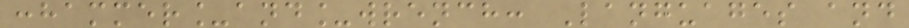:hammer_and_wrench: Languages and
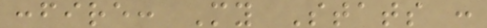:fire: My Stats :
